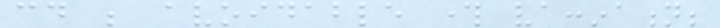could be avoidable through vaccination;
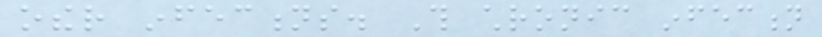other infections. This chronic infection
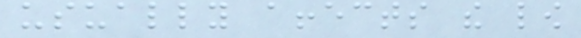usually affects the low
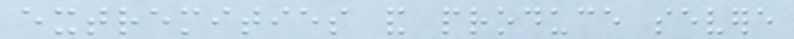extremities and produce severe
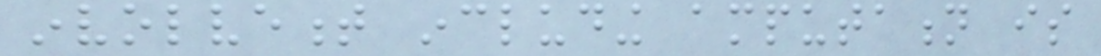involvement including amputation is
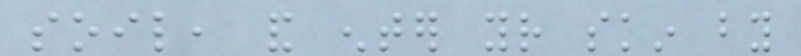soil, and enter your skin by
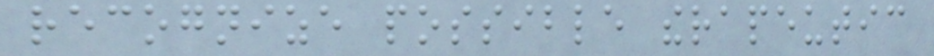recognize possible therapeutic
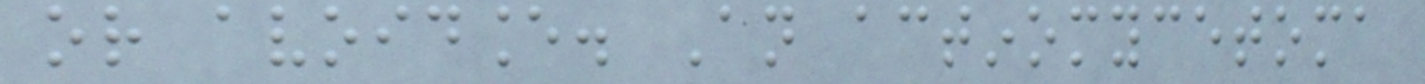or avoidance. An actinomycetoma
